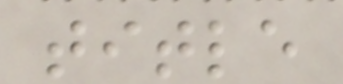title
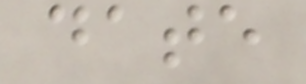date
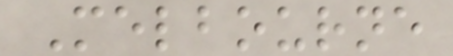Melbourne
